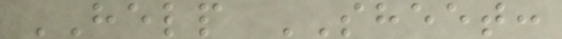HELP SHEET:
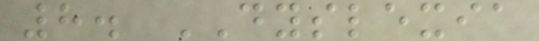8. DYSLEXIA
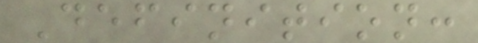Definition:
